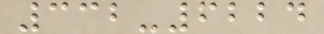332-6224
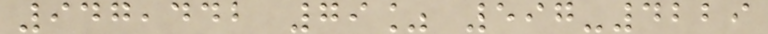947,442 79% 597-4229
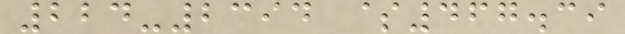224-2394 $467.39
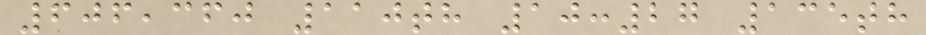606,360 110th 10:27 135th
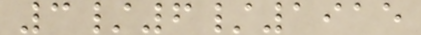3/6/1915
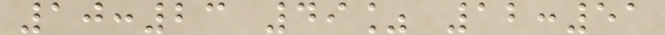10:23 49% 12:51
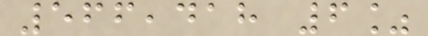566,418 6%
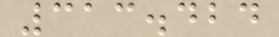313.424
